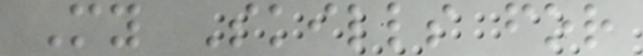My Skills for
